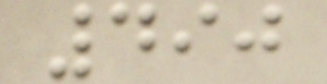490
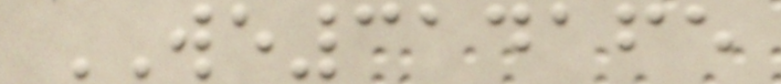WE314165
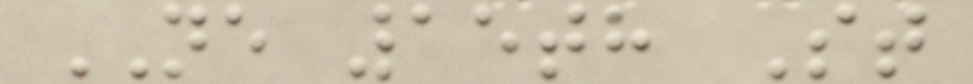NE 15th St
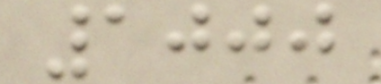1000
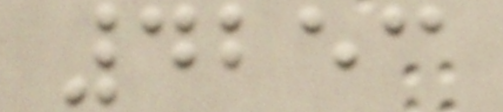4253
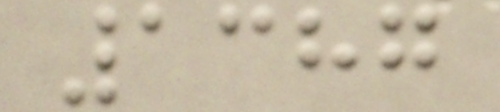1387
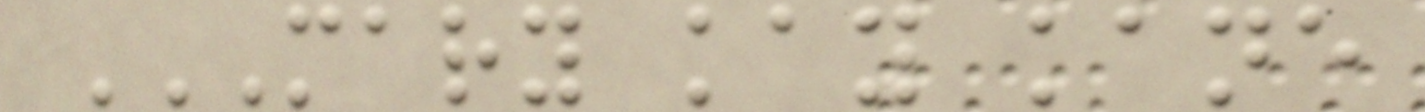MARY KAY KANE
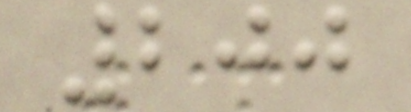200
